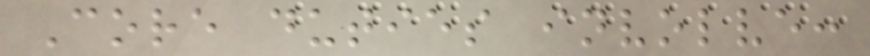Core duties involve:
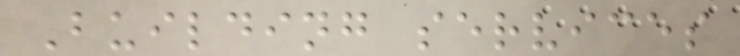Building services
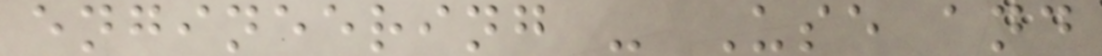engineering - Use and
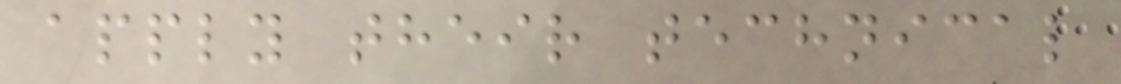apply their technical
